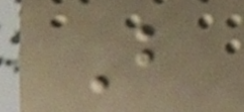B
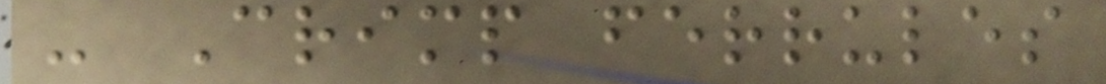- Crimp ferrules
